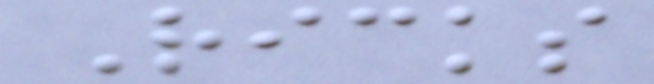Ricks
